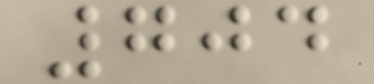704
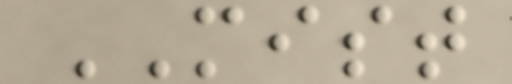MIST
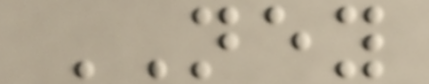NEY
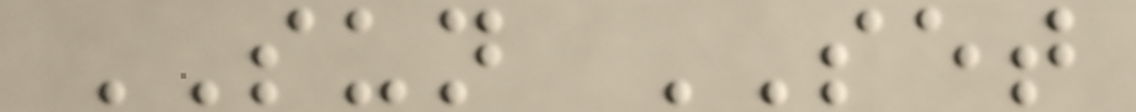SUN SET
